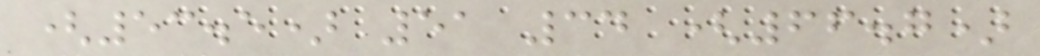(53.5) 51 34 (66.7)
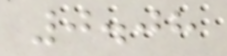0.08
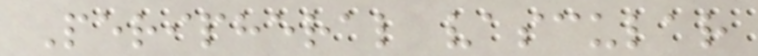Peripheral vascular
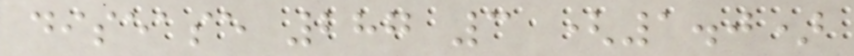disease 287 3 (1.0)
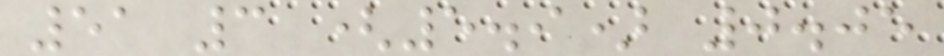51 3 (5.9) 0.05
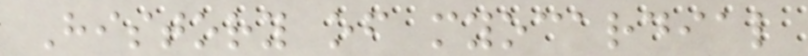History of myocardial
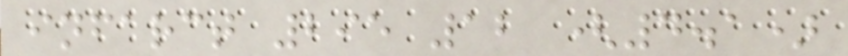infarct 295 12 (4.1)
